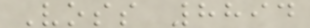Voss 8894
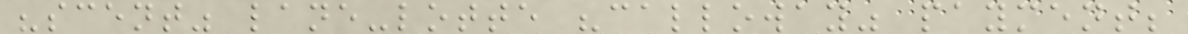"scent" lane-lotte "calloway" payment;
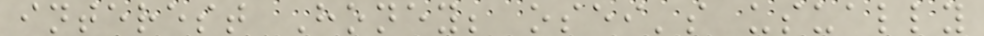interest Honey; osei's usually
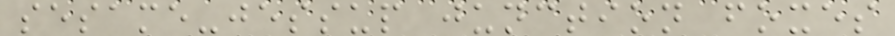sesame-jessup junction foxes
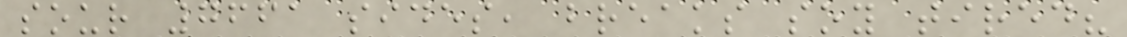sour 7661 sides, breaks soy tired?
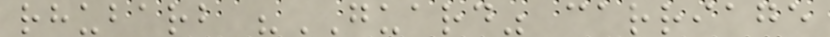rhubarb "GUARD" carriage
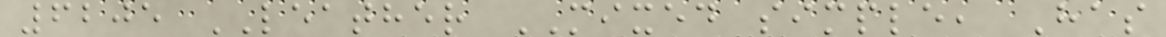6205 LEATHER MIXED simple, Has
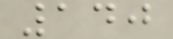140
